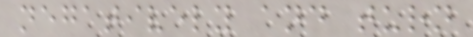negatively and turn
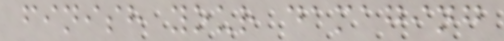finish your damaging
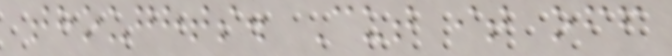thoughts. Cut it off
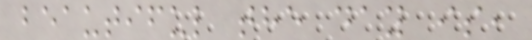beautiful the day is,
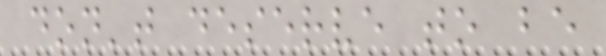don't deserve to be
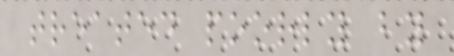treated poorly by
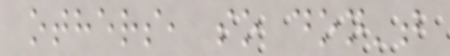others, so don't
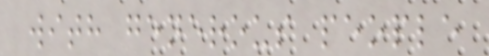with generous people
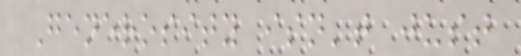Generosity isn't just
